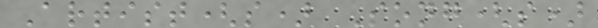Artist(s) Song(s)
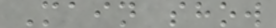Main show
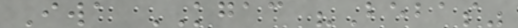Iwa KGAC "Bebas"
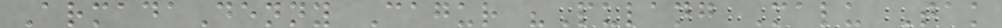ArmadaDenny Cagur "Pulang Malu Tak
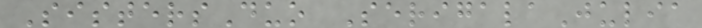SistersDuo SerigalaJulia
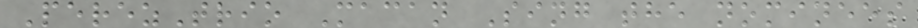PerezTrio Macan Sing the nominees
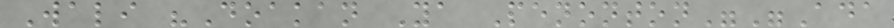Wali "Doakan Ya Penonton""Ada
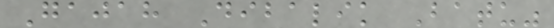Gajah Dibalik Batu"
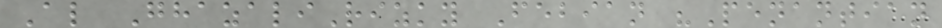Al GhazaliRizky Febian "Penantian
